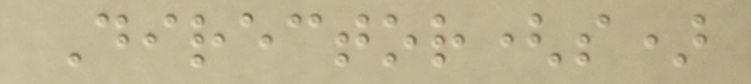Director(s)
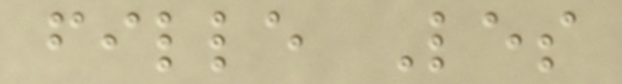fille Les
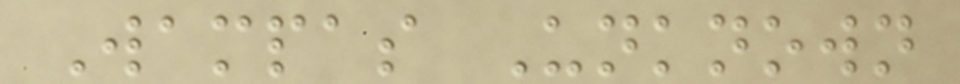Wampas Unknown
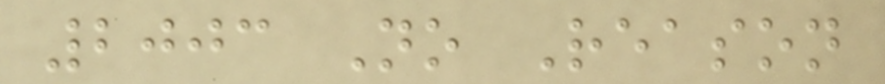2003 No Reason
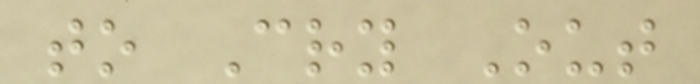to Cry Out
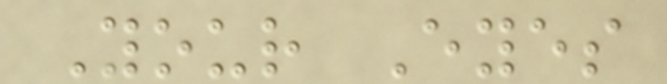Your Eyes
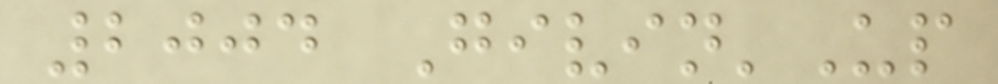2004 Givin'Up
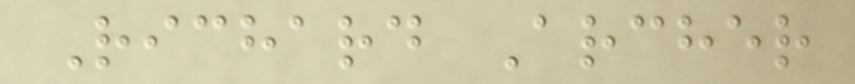Richard Archer
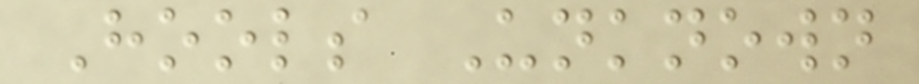Hools Unknown
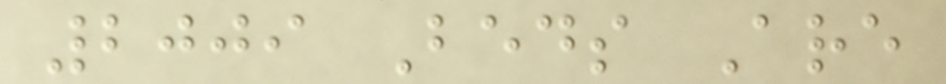2009 Beds Are
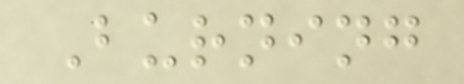Burning
